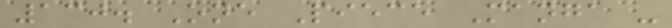130. One Piece Manga -
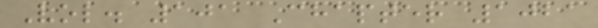Vol. 101 Chapter 1021
